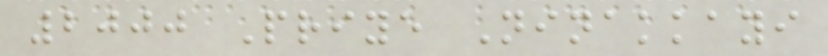2000 Priye Ninakkayi
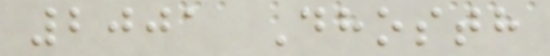2001 Dhosth
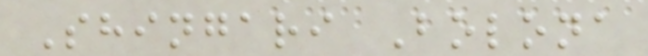Shingari Bolona
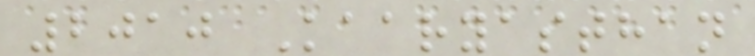2010 Kaaryasthan
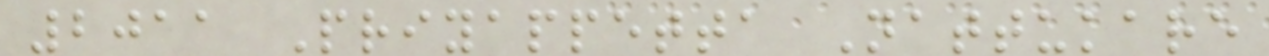2011 Priyappetta Nattukare
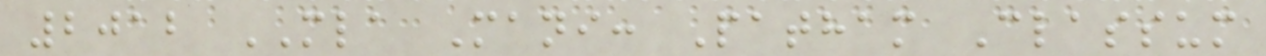2012 MLA Mani: Patham Classum
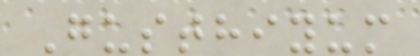Gusthiyum
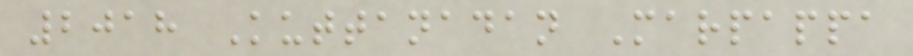2018 Kuttanadan Marpappa
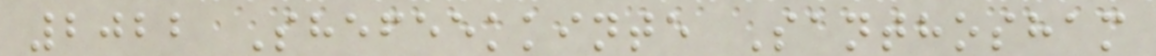2022 Shefeekkinte Santhosham
